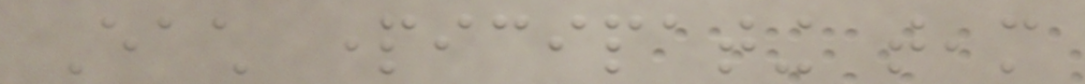Each participating team
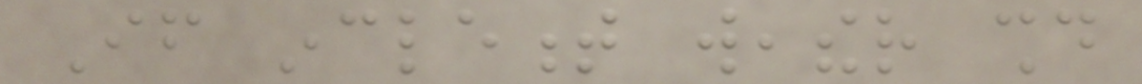If inclement weather should
